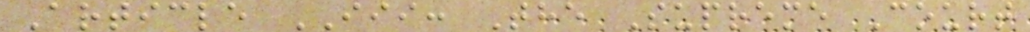Article III: The Supreme Court
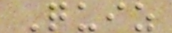Quiz
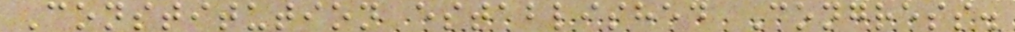Constitution established Congress.
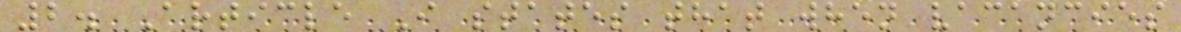2. Article I states that when vacancies
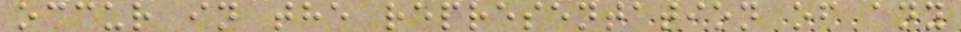occur in the representation of any
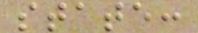state:
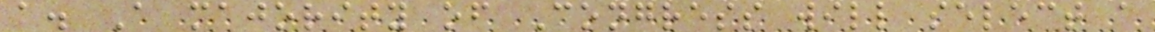a. A majority of Congress will select a
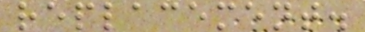replacement.
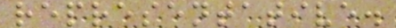representative.
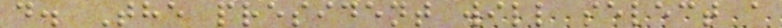d. The president will select a
